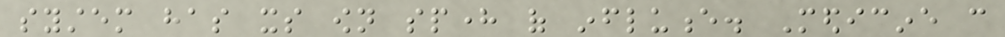system has its own sphere of influence. Medicine can
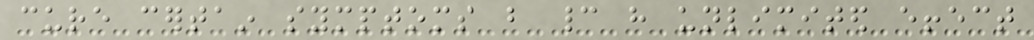cure certain symptoms but cannot have unlimited effect
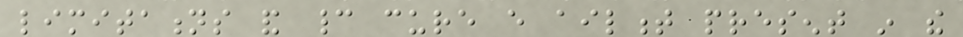limitations and cannot cure every ailment present in the
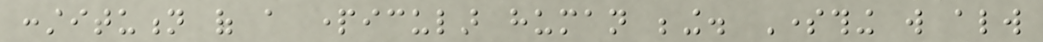constitution of a particular human being. Something will always
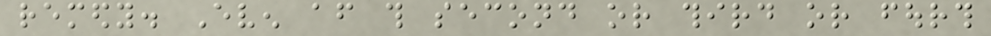remedy. Even after this second or third or fourth
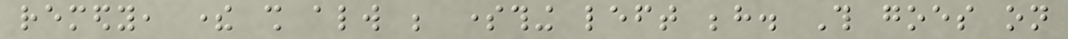remedy, there shall always be something left behind. This goes on
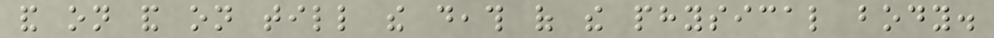and on and on till the death of the physical body.
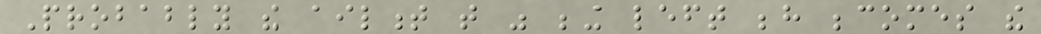Probably the ailment that was being left behind becomes the
